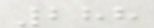288
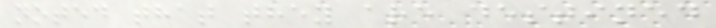noted that they are destined
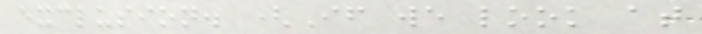exclusion. (If we look at
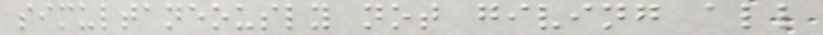simultaneously not giving all
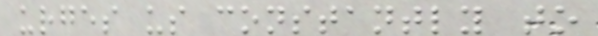urges us constantly to
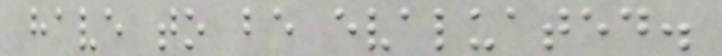have to be evaluated.
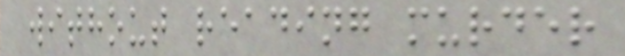without reading murder
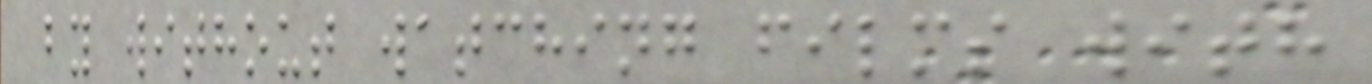by without watching films with
